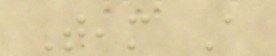Team A
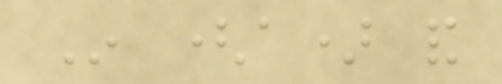In (a) and
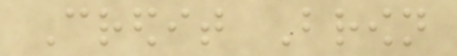Credit Brown
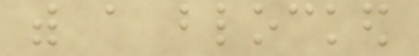with a blocked
